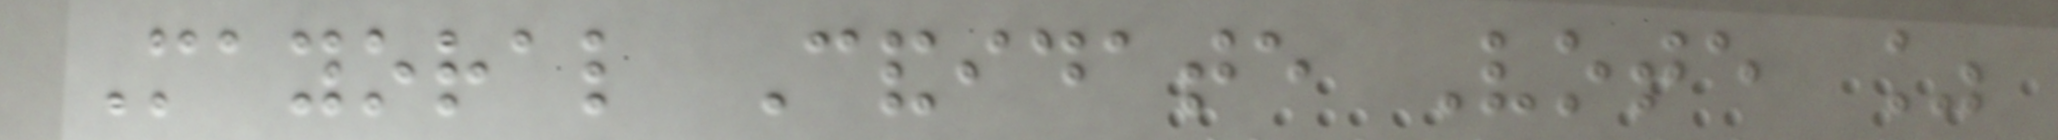Mayoral Candidate Vote %
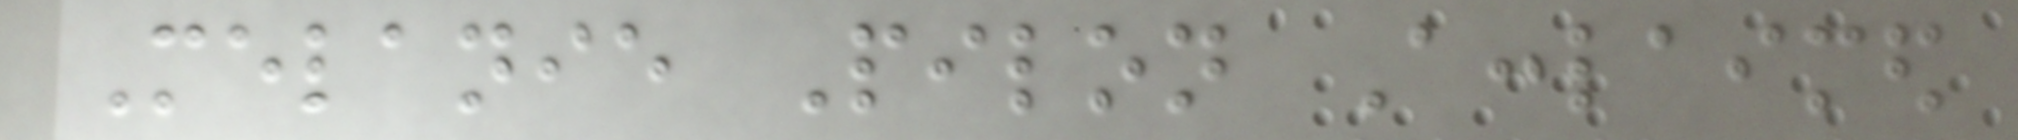Melanie Pilon Acclaimed
